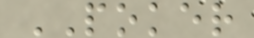POKER
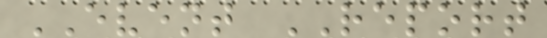EVENT REPORT
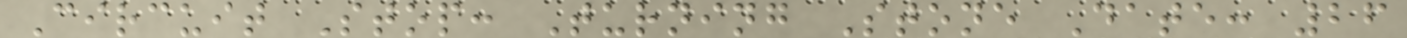Circuit Stop: Turning Stone Date: 26
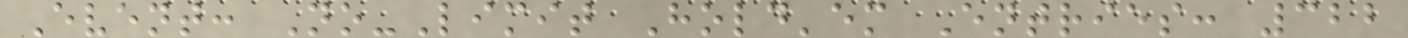Event: No-Limit Hold'em Entries: 322
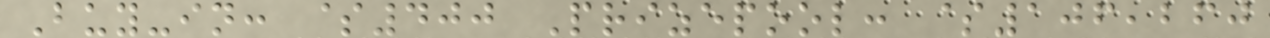Buy-in: $400 Prizepool: $106,260
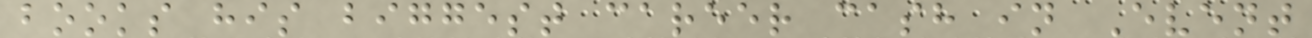books his biggest career cash in Event
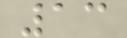13
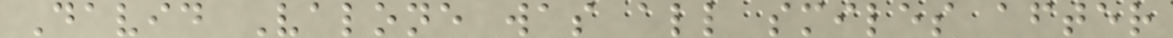David Valone was all smiles after
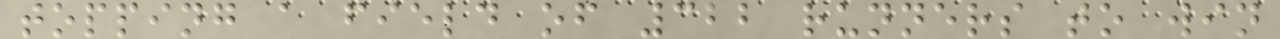topping a field of 322 runners to win
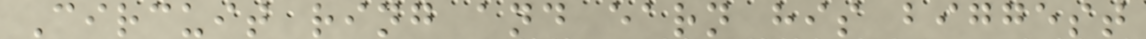Circuit ring and earn his biggest
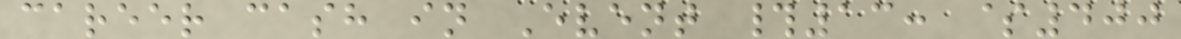career cash in Event #13: $400
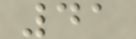41
